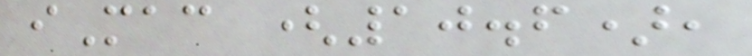iMac (10.6),
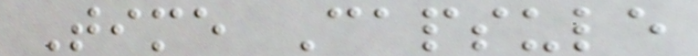Time Capsule
